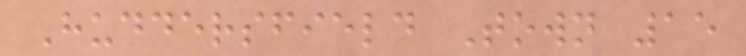Huddersfield Town 15
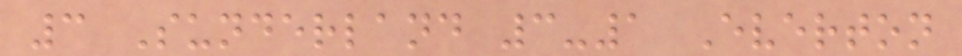3 Sunderland 3-1 Everton
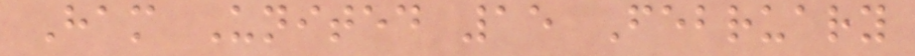Ham United 15 February
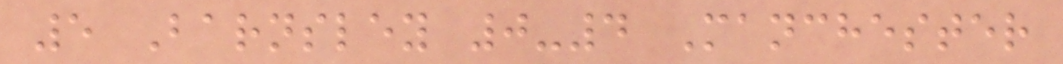5 Barnsley 0-4 Manchester
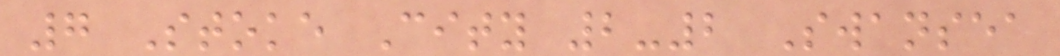7 Stoke City 2-2 Swansea
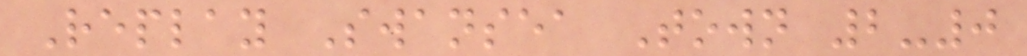Replay Swansea Town 2-0
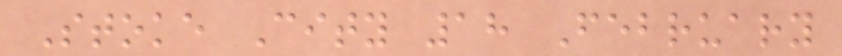Stoke City 18 February
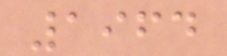1964
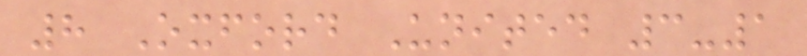8 Oxford United 3-1
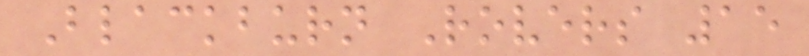Blackburn Rovers 15
